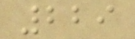229
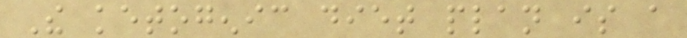The ketogenic diet plan is a
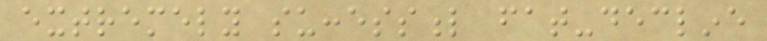extremely successful fat-decline
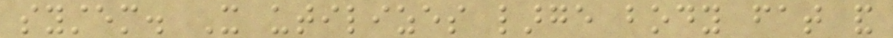system. It utilizes large body fat and
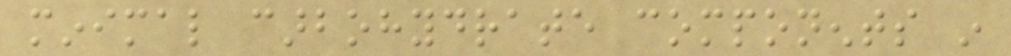minimal carbohydrate components in
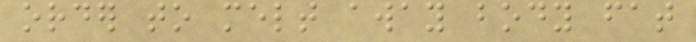order to melt away body fat
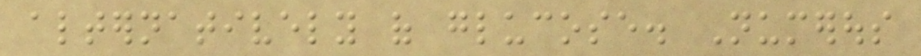alternatively of glucose. Numerous
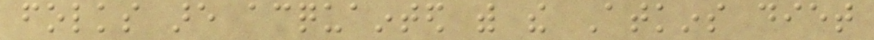folks are acquainted with the Atkins diet
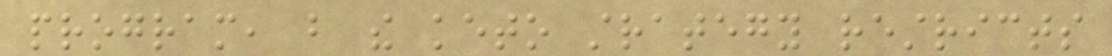program, but the keto strategy restricts
